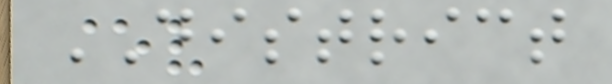DISTRICT
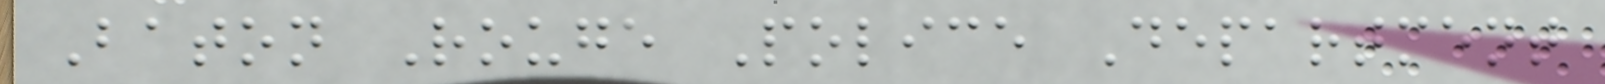Baton Rouge Police Department
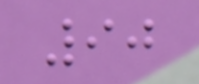90
